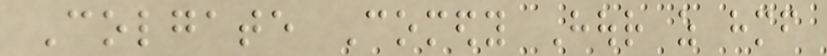Colgate Comedy Hour as himself
